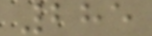285
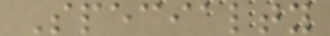Specialty
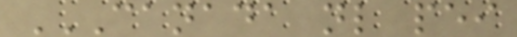CANADA NL PEI
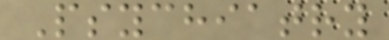Psychiatry
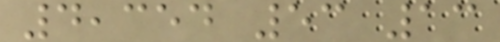4,354 53 13
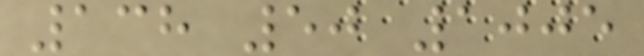138 50 1005
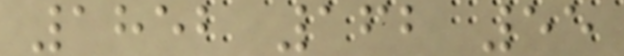1852 162 55
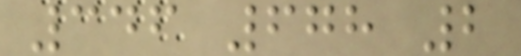346 678 2
